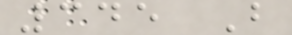345 B
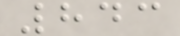843
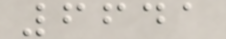6641
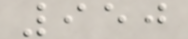950
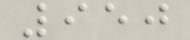950
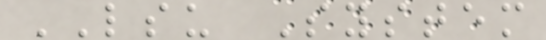LSU System
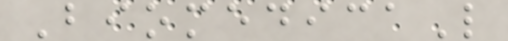BiomedicaL
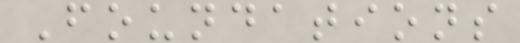Foundations
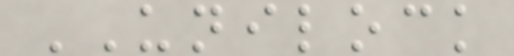UNILOCK
